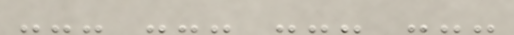--- --- --- ---
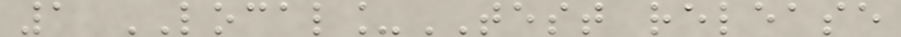1 LOCAL_TEST release
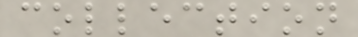collection
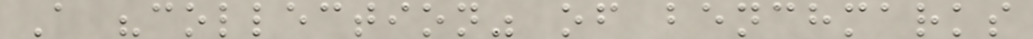A "collection" of benchmarks
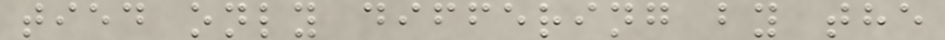tied only differing by the
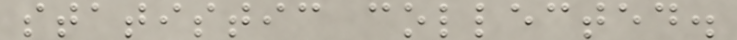statistic collected.
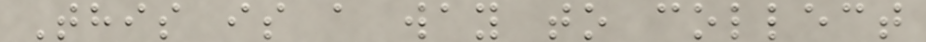This is a way to collect
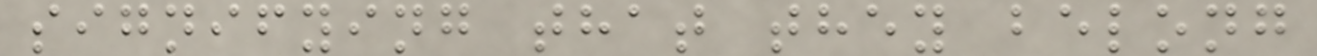signifying that they belong
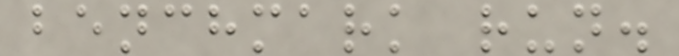benchmark run.
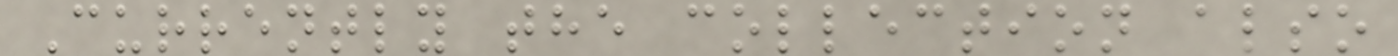Currently the collection also
